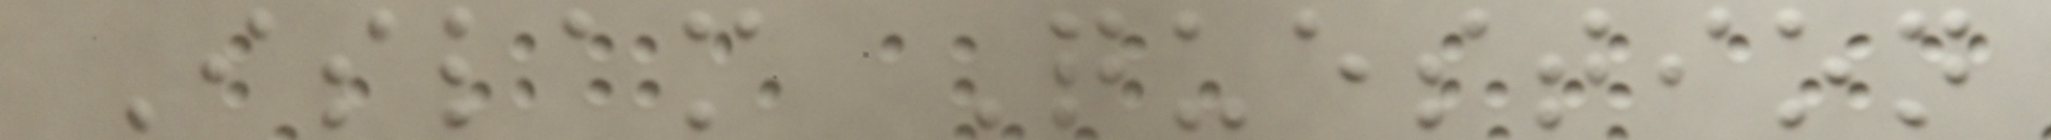Islam Question
